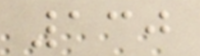130
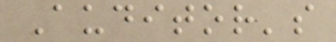Auditor's
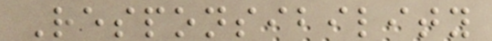Responsibility
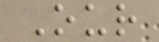Our
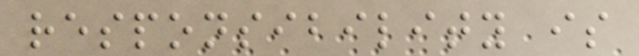responsibility is
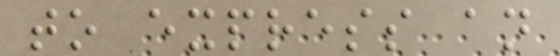to express an
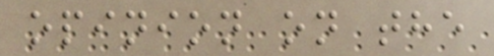opinion on the
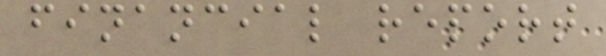financial report
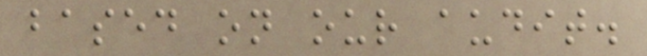based on our audit.
